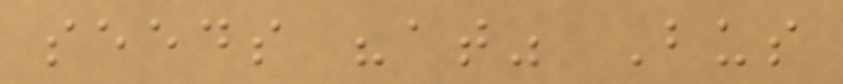seeds "at" Bus
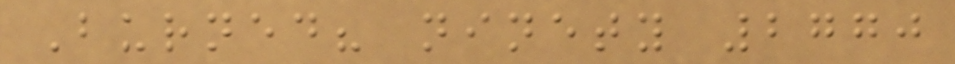Burned? ninety 2770
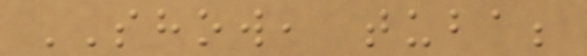SHOW, tuba;
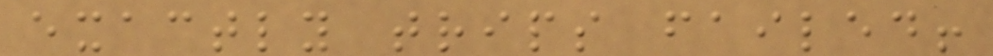exactly trips failed!
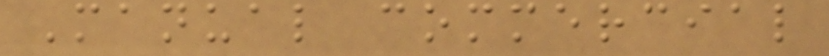Manual commercial
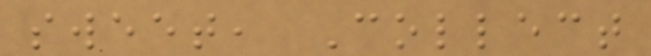sweet, Collect
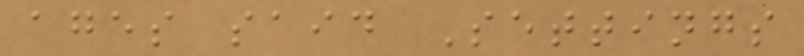ages said Settings
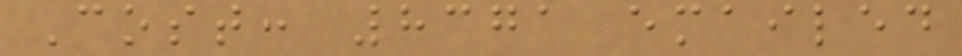Cost: 8371 emailed
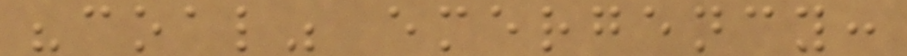"coal" emergency:
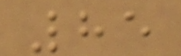85
